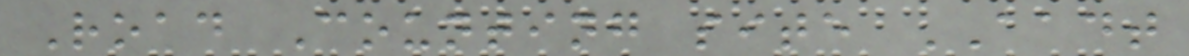Road Counting site AADT
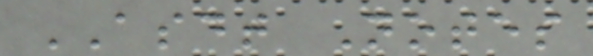ASDT Notes
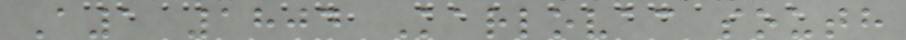A1 1804 Karlovac south
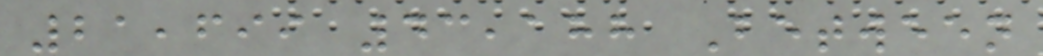21,699 43,188 Between
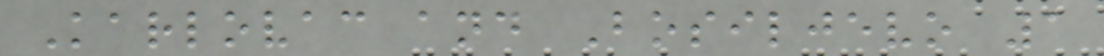Karlovac and Bosiljevo 1
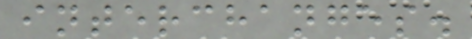interchanges.
